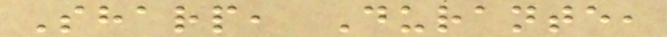Sharp, Durante,
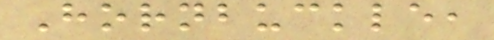Hornbuckle,
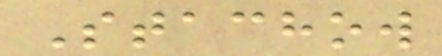Stachow
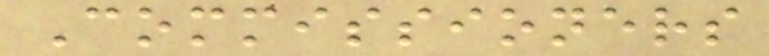Commissioners
